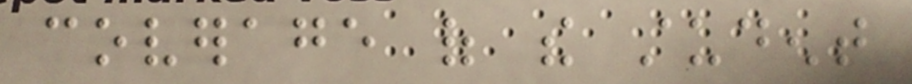coverage of the student
